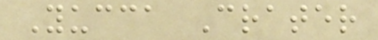Yucca Crater
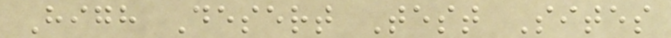High Desert Test Sites
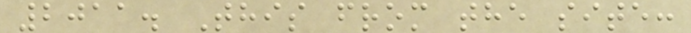2011. This from the site:
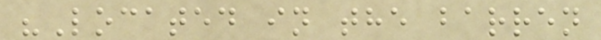"Located in the barren
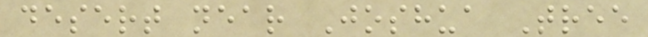desert near Joshua Tree
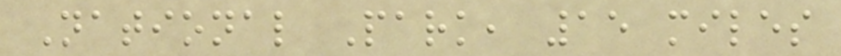National Park, 15 miles
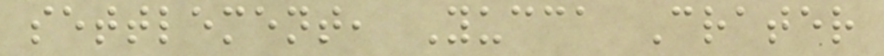settlement, Yucca Crater
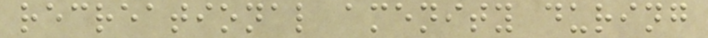recreational amenity during
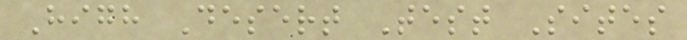High Desert Test Sites
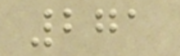271
